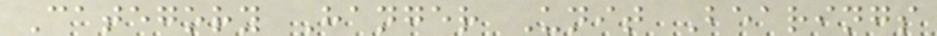Category Hanger Unit Bearings
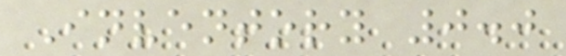Inventory 0.0
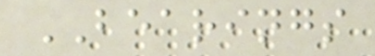BEARINGS
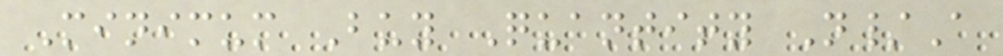Minimum Buy Quantity N/A
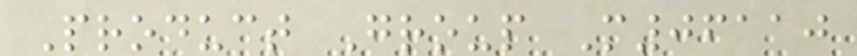Product Group M06110
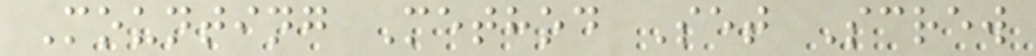Mounting Method Set Screw
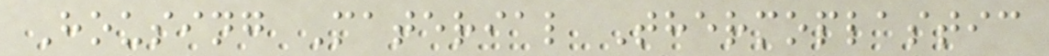Housing Material Thermoplastic
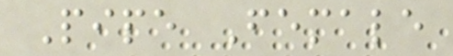Pipe Female
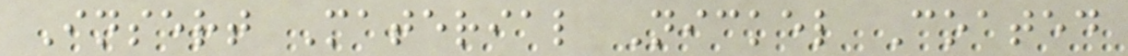Insert Material Nickel Coated
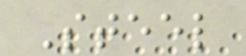Steel
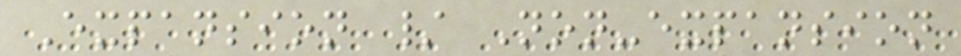Expansion / Non-expansion
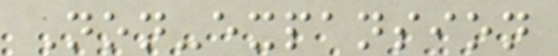Non-expansion
